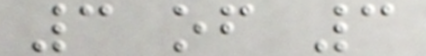3 of 3
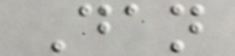Dan
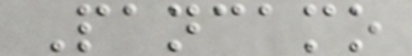Pancamo
